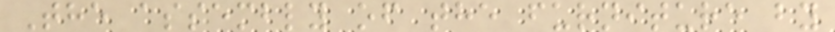The assembly of the furniture by
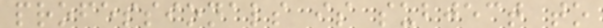professionals is subject to
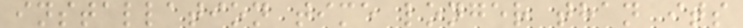installation time longer than its
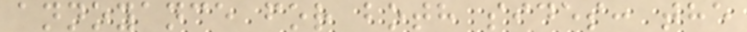annoyance for both sides: the
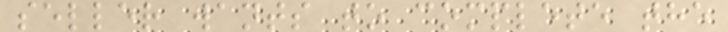seller wants to complete the
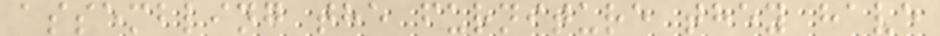assembling the furniture they have
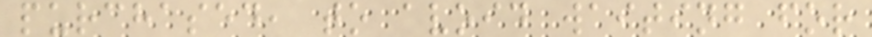purchased, to avoid waiting for
